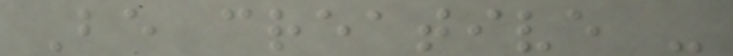Be creative -
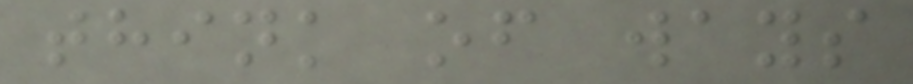think of ways
